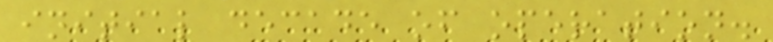initial decade of operation.
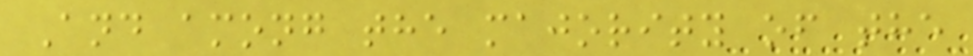And among the majority of the
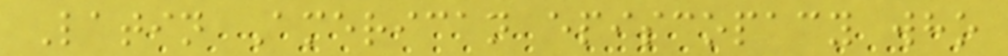Latin American episcopacy who
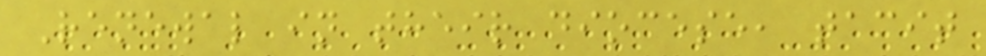Renewal in their diocese, tacit
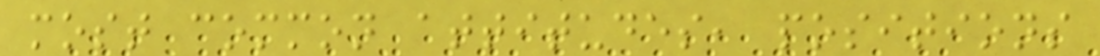most common attitudes, positions
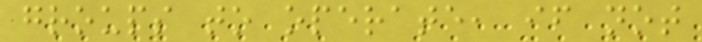groups to operate, if not
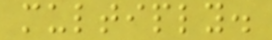multiply.
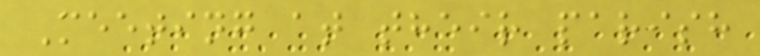Meeting at their parish
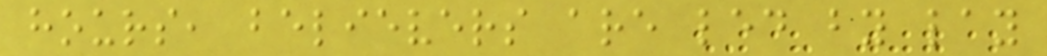hours, believers are led by lay
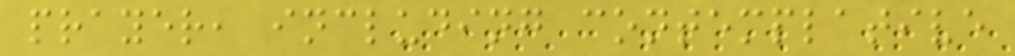prayer, including contemplative
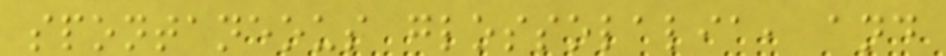spontaneous glossolalia, and
